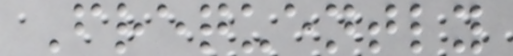Frequently
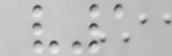v1
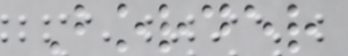Border
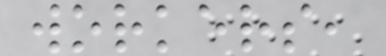workers,
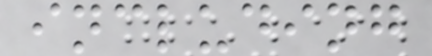including
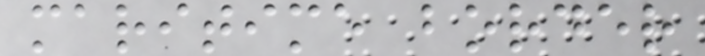maritime border
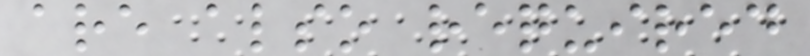are also required
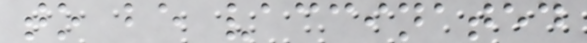to be vaccinated
